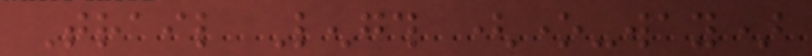Trail Length (one-way)
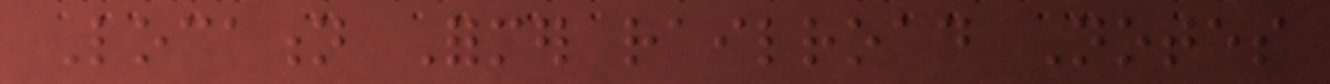Location Former railroad Notes
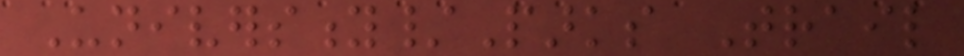University/Parks Trail
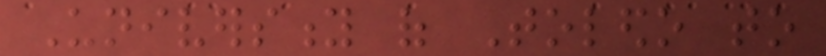University of Toledo to
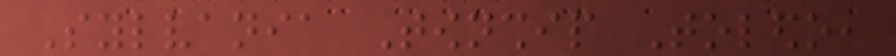Sylvania Township Toledo,
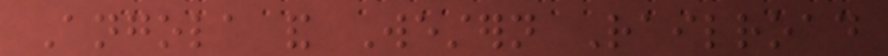Angola and Western Railroad
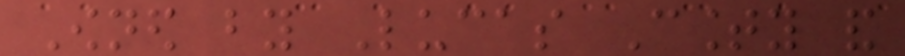Owned by Lucas County and
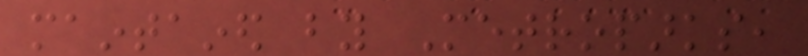maintained by Metroparks,
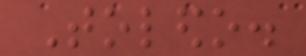Toledo.
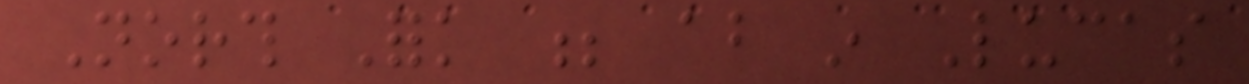North Fork ; about in Lucas
